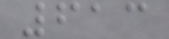613
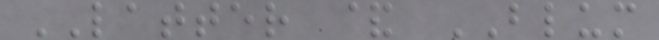LATTER & BLUM
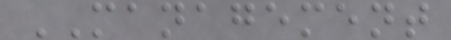MANAGEMENT
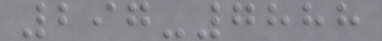297-7888
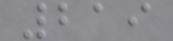219
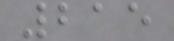215
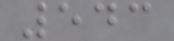543
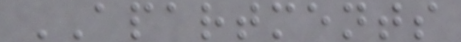APARTMENTS
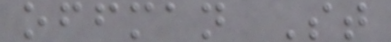offman St
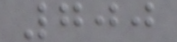700
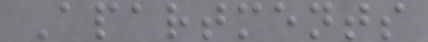Apartments
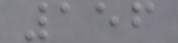156
